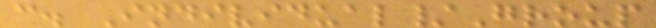c. Individual/Group
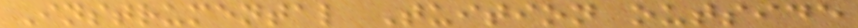Instrumental Tuition outside
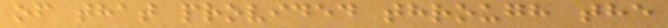of that provided through the
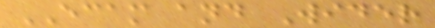ECAM and Wider
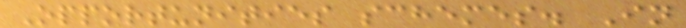Opportunities schemes. In
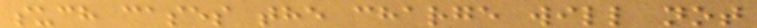such cases the charge will not
